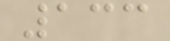133
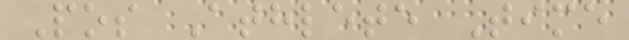Pos Athlete Time
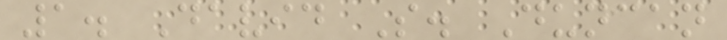1. David S. Duncan
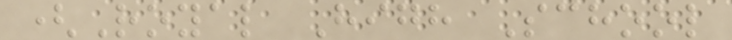(Royal High School
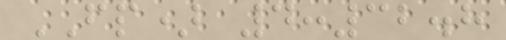FP) 4:32.8
